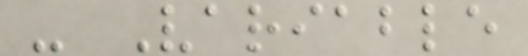- Variable
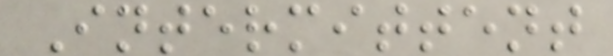Intermittent
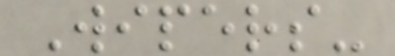Wipers-
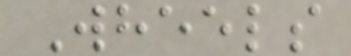Wheels
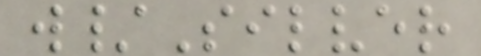w/Silver
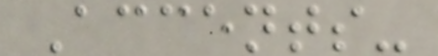Accents-
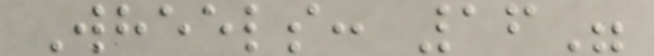Wheels: 16"
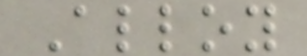Alloy
